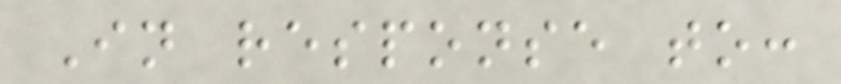In response to:
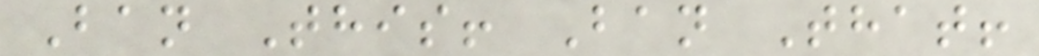Ban This! Ban That!
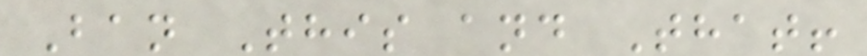Ban This and That!
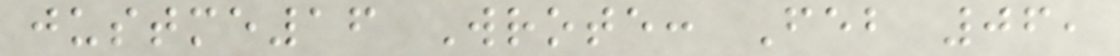justme16 Wrote: Feb 06,
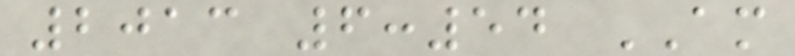2013 6:54 AM
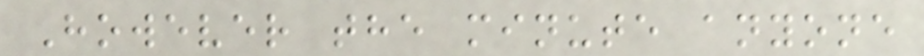However the minute anyone
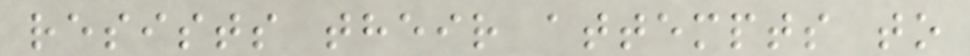resists their attempts to
